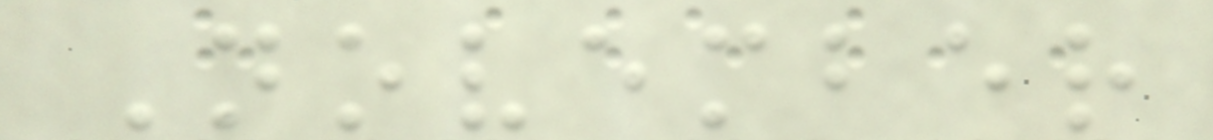November
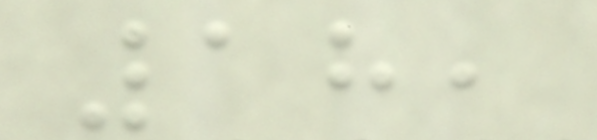18,
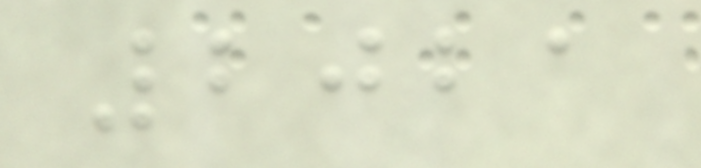2021
